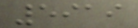5919
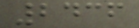2436
